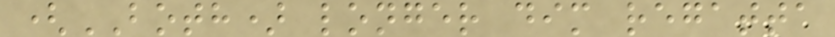(BOTH) longer dim regatta
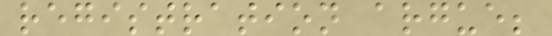registration argue;
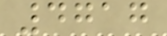4717
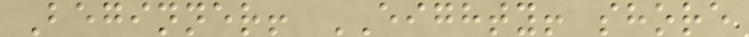Beginner! EIGHTY! shore
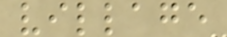village
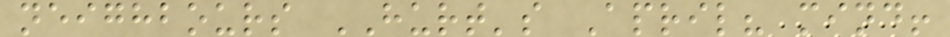neighbours HURT's April? mind!
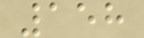158
